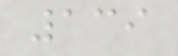139
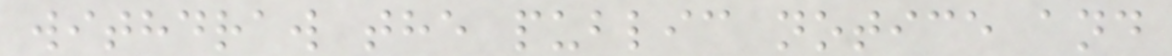withdraw the public notice and
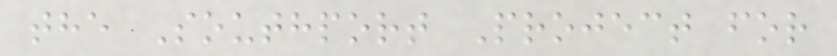the Southport Project for
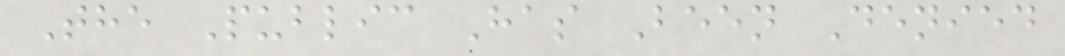The Public Has Been Denied
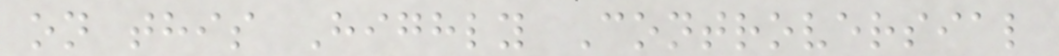on this Highly Controversial
